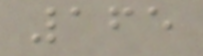165
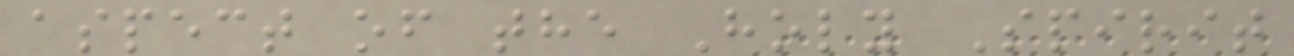aspect of the Holy Spirit
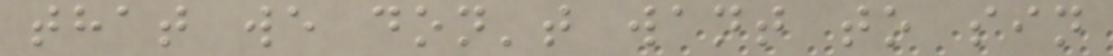that we don't want to sin
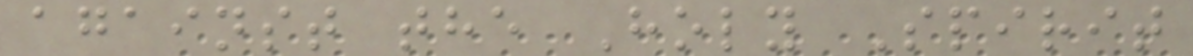against the Holy Spirit
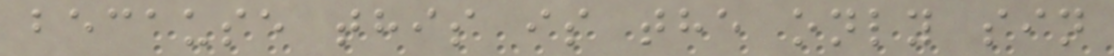because this is the only sin
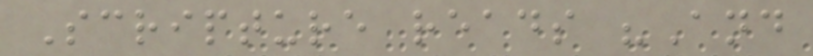Scripture reads "And
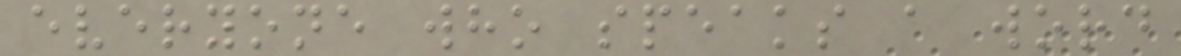everyone who speaks a word
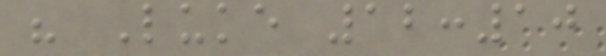" Luke 12:10
